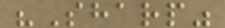"Sharp"
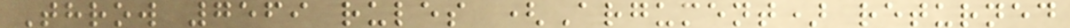Throw 7569 rules (Argument) returned
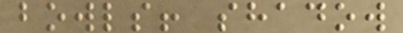bowls! shadow
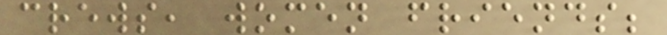crews, women friends;
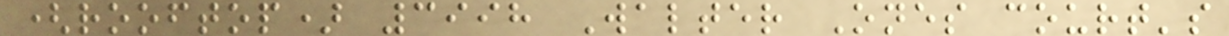(rooftop) 3998 Walter Ones court's
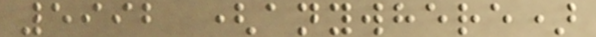5992 (anywhere)
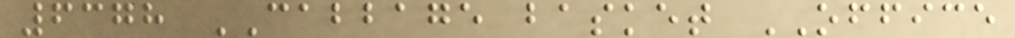6378 CABBAGE basket OFFICE
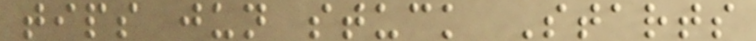tips jun stuck Starts
